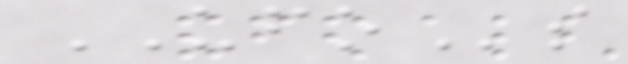UFOs
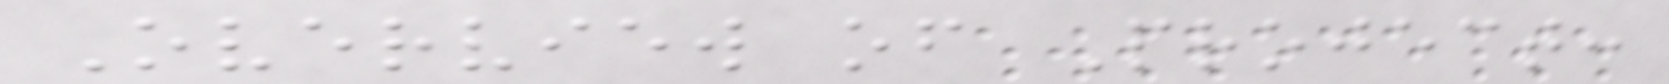Overview of Project:
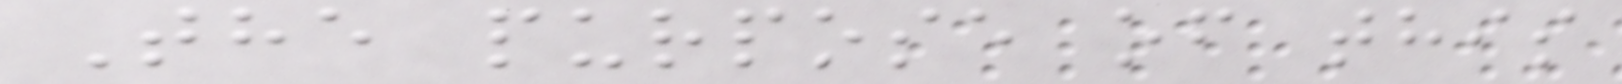The purpose of this
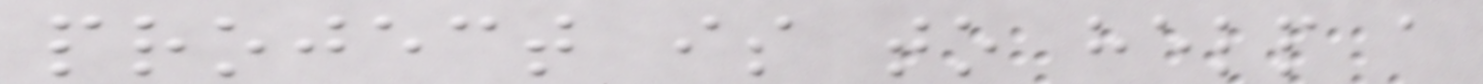project is to help a
